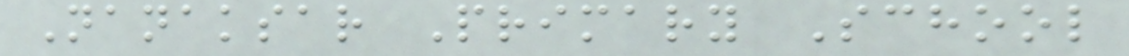Nanaksar Primary School
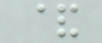&
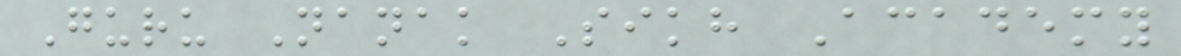Guru Nanak Sikh Academy
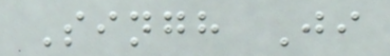Singh Ji
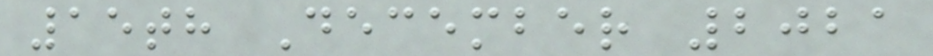15th December 2021
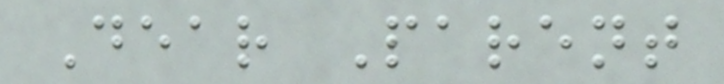Dear Parent
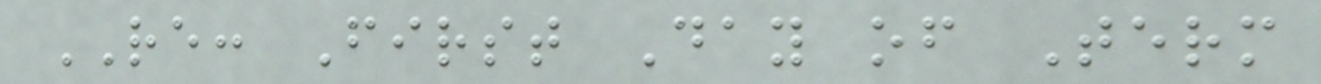RE: First Day of Term
